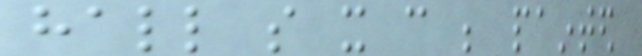hall so it can be painted
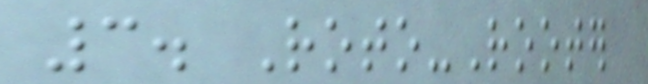3. Roto-Rooter
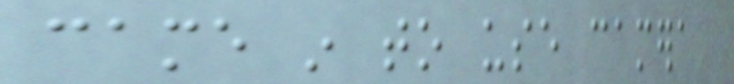came in to use camera
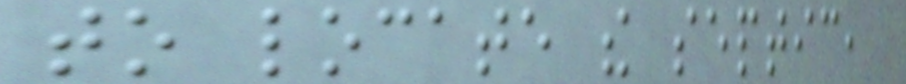to locate the septic,
